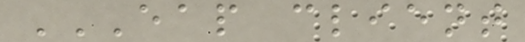EAP CLIENT
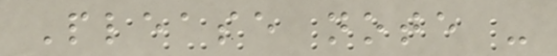Please note -
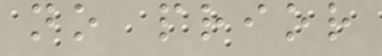no prior
